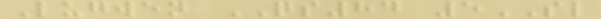Lugwen QS84 5SL
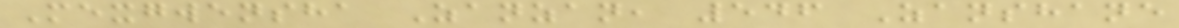Mexgwensha Zanzan, 546 Zanshane
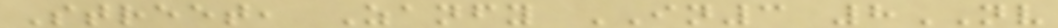Street, Zanfy IN3 8NV
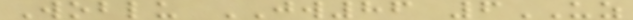Woblu JW86 6UZ
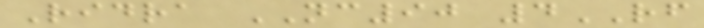Ridra NC90 4RF
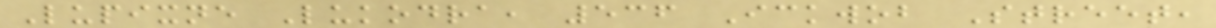Lupixne Lukodra, 536 Ickwob Street,
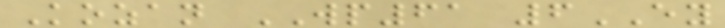Kozan WP61 6EY
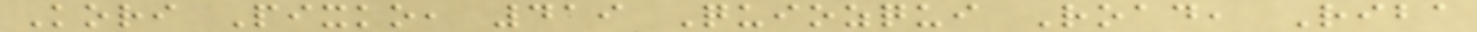Kori Pixko, 419 Quiozqui Road, Riba
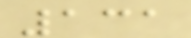131
